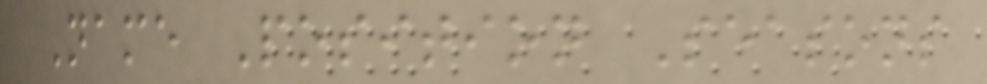Name Position Seasons
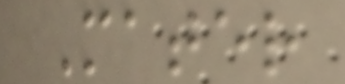Mater
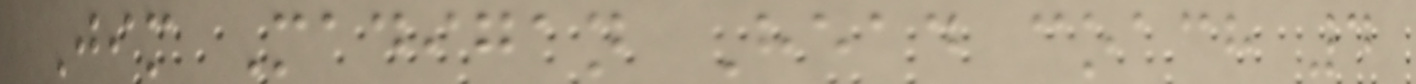Jim Madigan Head coach 4
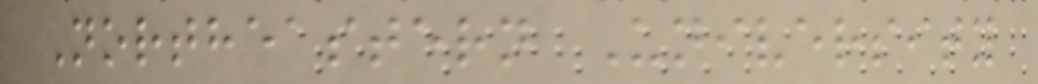Northeastern University
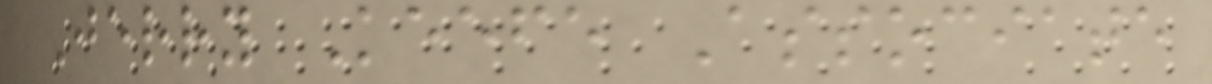Jerry Keefe Associate
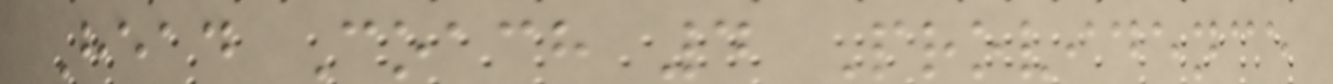Head Coach 4 Providence
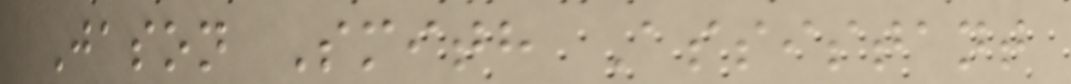Jason Smith Assistant
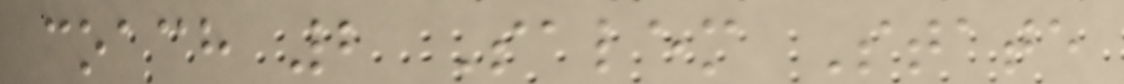coach 2 Salem State
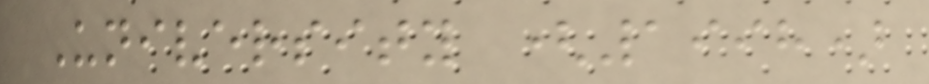University (1998)
